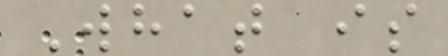What is
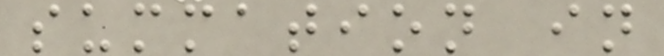summation in
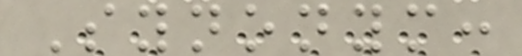Synonym:
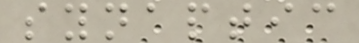synaptic
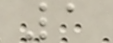1
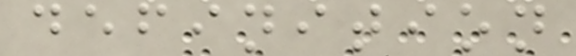definition
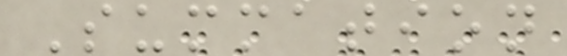Summation
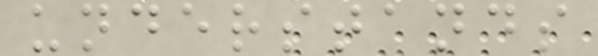understands
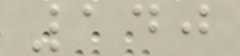140
